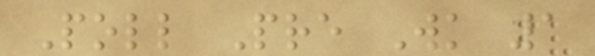Poll Pre Wk 1
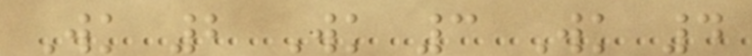Wk 2 Wk 3 Wk 4
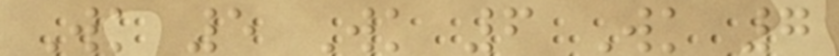Wk 5 Wk 6 Wk 7
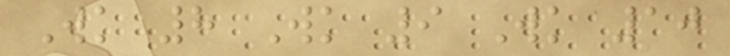Wk 8 Wk 9 Wk 10
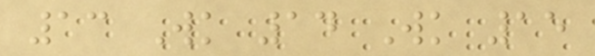13 Wk 14 Wk 15
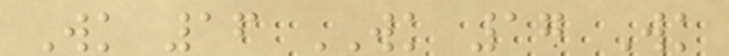Wk 16 WK 17 Wk
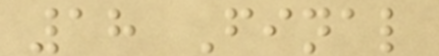18 Final
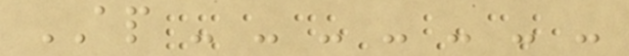AP - - - - - - -
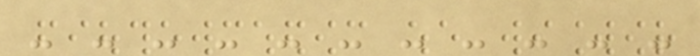- - - - - - - - - - -
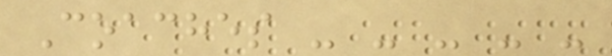Coaches - - - - -
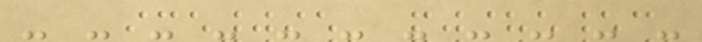- - - - - - - - - - -
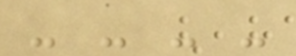- - - -
